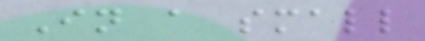In a small
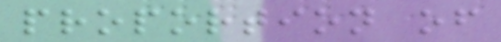proportion of
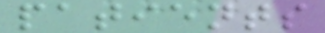patients
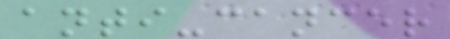anti-cancer
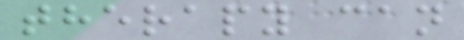therapy can
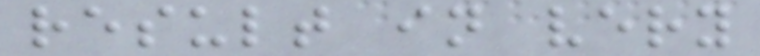result in very
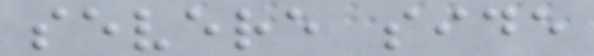severe side
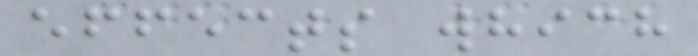effects which
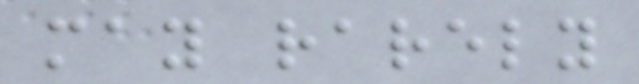may rarely
